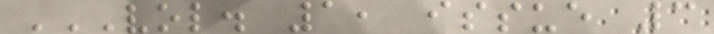VOL. 1, ISSUE 3
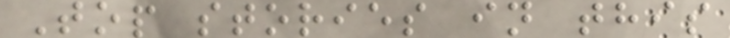Top stories in this
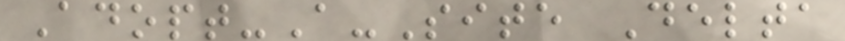Adopt-A-Site Delta
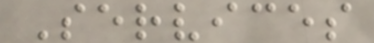Services
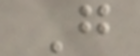G
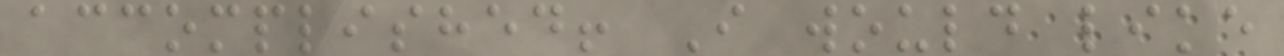accomplished! I would like
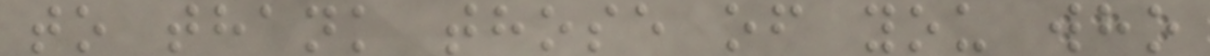to thank those of you who
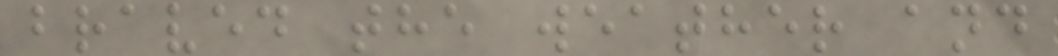braved the weather and
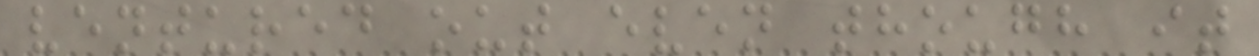ventured out even though it
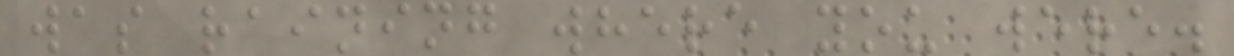was raining where you were.
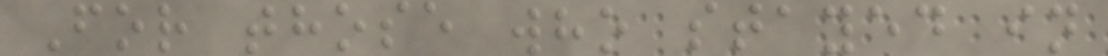For those who stayed in
